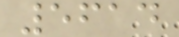5614
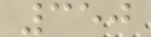350
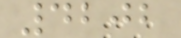4202
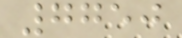7750
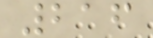216
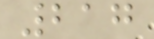217
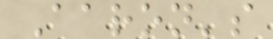Aaron's
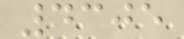4305
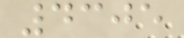4305
